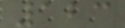123
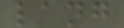lang
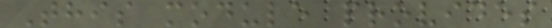This module provides
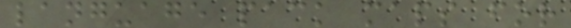language pack maps for
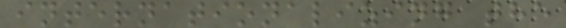internationalizing the
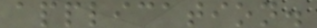application.
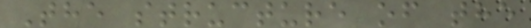The structure of the
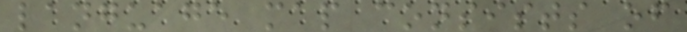language map consists of
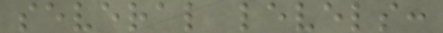several levels:
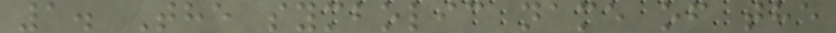1. The symbolic name of the
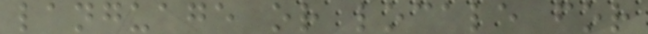language or locale for
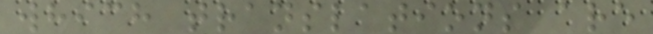which translations are
